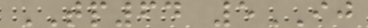TP64 5IJ
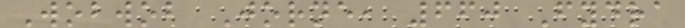Wobwob Jorne, 660 Fydra
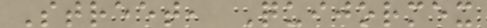Street, Quijormex
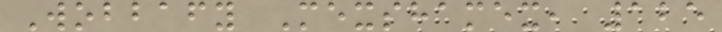Wobbafy Mexshamex, 125
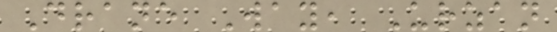Drane Way, Urzan
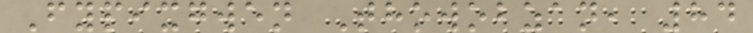Fypixgwen Thowobzan, 84
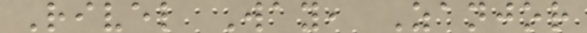Rivel Way, Zanjor
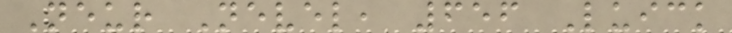Neur Nevel, 656 Luick
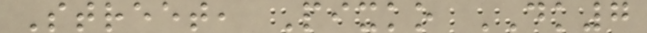Street, Pixko DK7
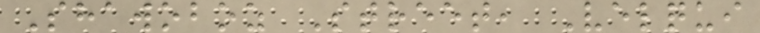Shawoboz Street, Velqui
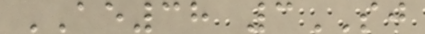AE38 3SJ
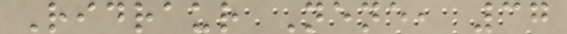Ridraur Nene, 37
